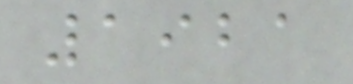1921
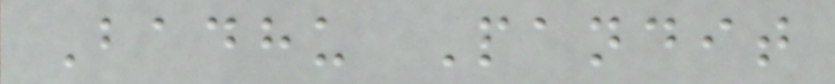Badhu Pandit
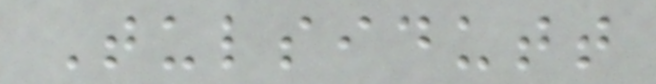Tulsidutt
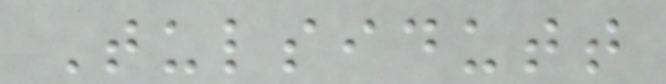Tulsidutt
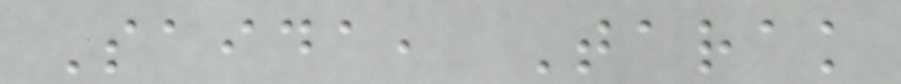Saida, Tarak
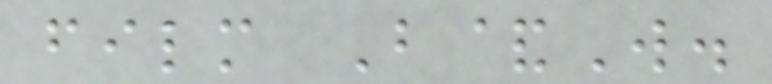film B&W.
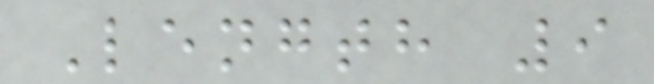Length 9
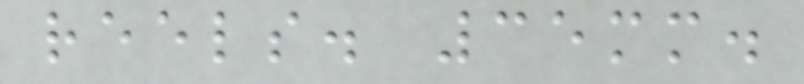reels. 35mm.
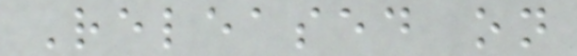Released on
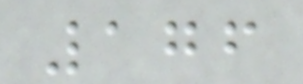176
